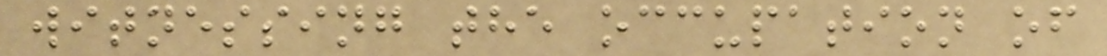witnessing the occupation of
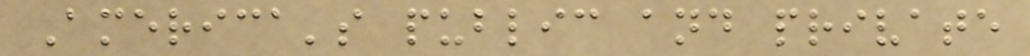America's public and private
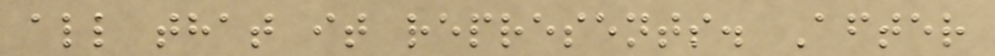all that it represents. After
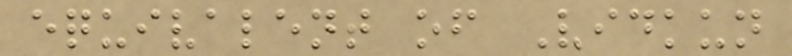equivalent of Vidkun
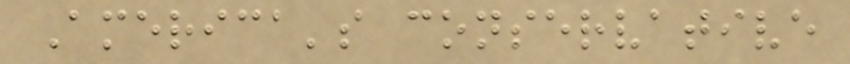America's conservative
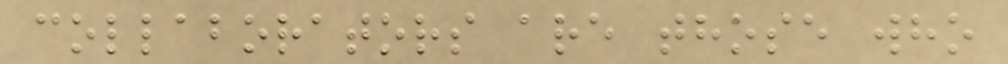collaborators are those who
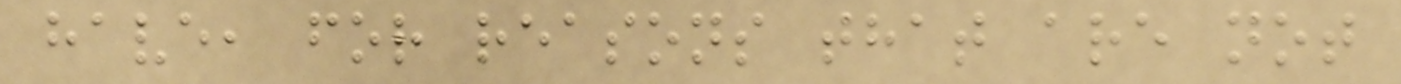have, for reasons that are not
